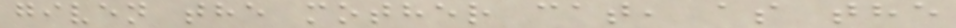given the mother cat, as the
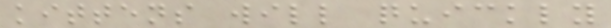kittens will quickly
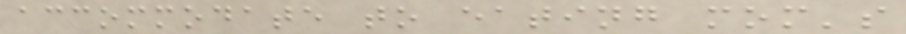accommodate to eating mom's
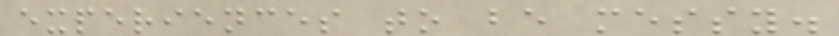experiences to be messy.
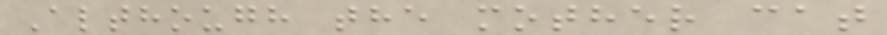Although the mother cat
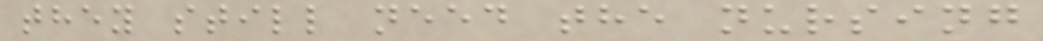they still need the nursing
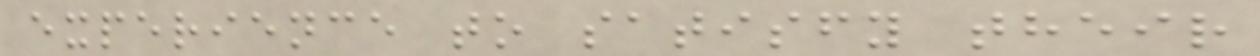experience to satisfy their
